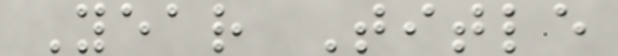Year Title
